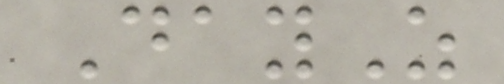DayZ
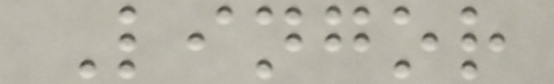Lingor
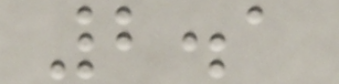2.1
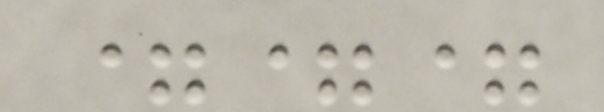===
